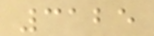3125
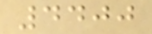4400
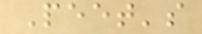Peet's
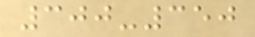300-350
